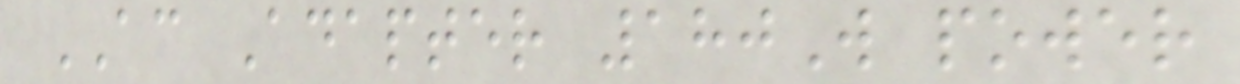AC Adapter 180W power
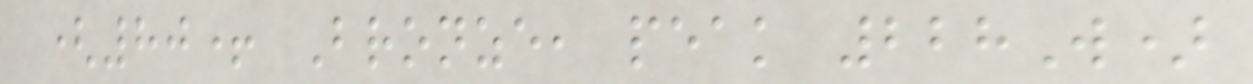(80+ Bronze, peak 228W)
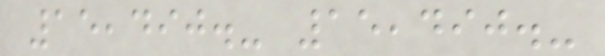15,490.- 15,490.-
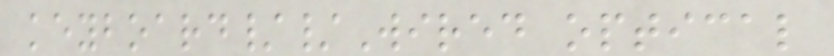keyboard//Wired optical
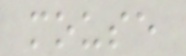mouse
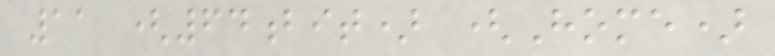11 (64bit) (Home)
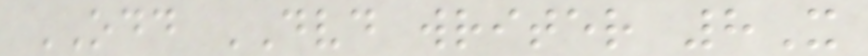ODD DVD writer 8X
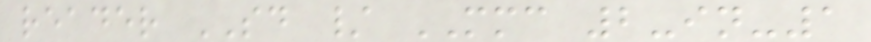reader SD / MMC 2-in-1
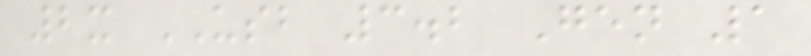2x USB 3.2 Gen 1
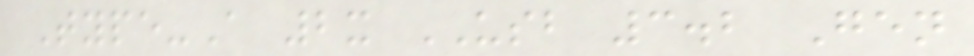Type-A 2x USB 3.2 Gen
